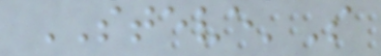STEVE'S
